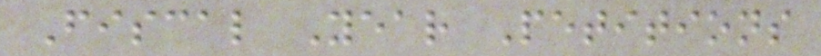Fiscal Year Petitions
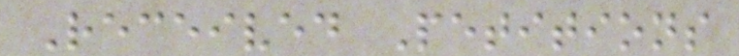Received Petitions
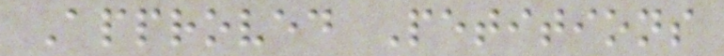Approved Petitions
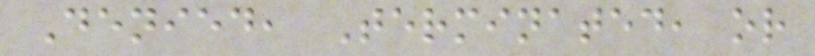Denied, Terminated, or
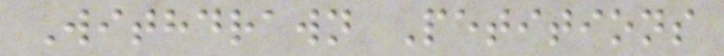Withdrawn Petitions
